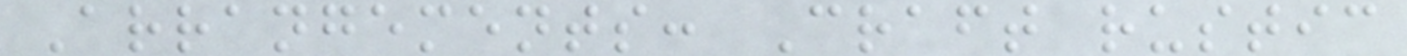Arrangements: Craft rustic
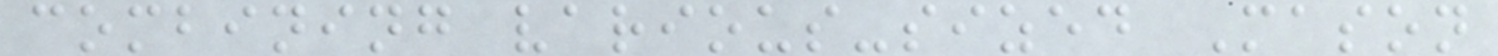combining various-sized Mason
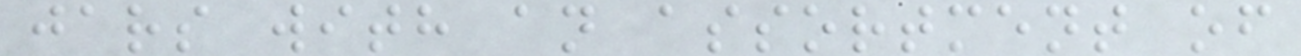jars with an assortment of
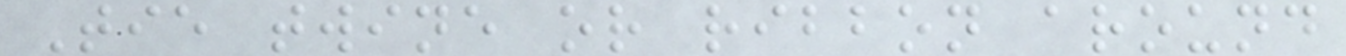Tie twine or ribbon around
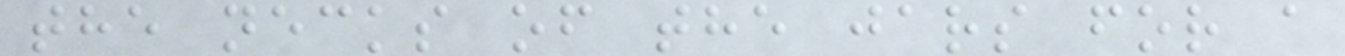the necks of the jars for a
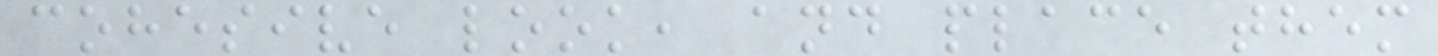cohesive look, and place them
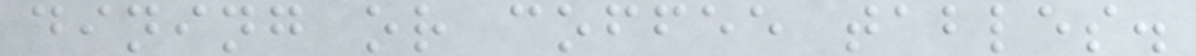dining or coffee tables.
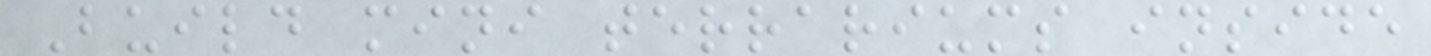Build mini terrariums inside
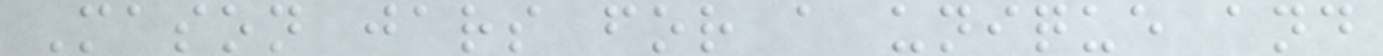Mason jars for a unique and
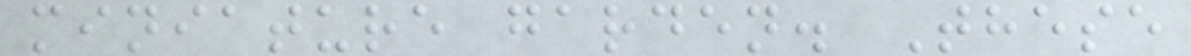miniature garden. These
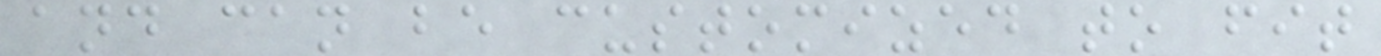and can be customized to fit
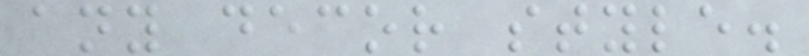any decor style.
